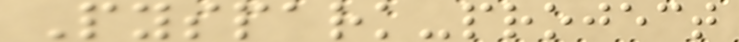Pyspark-project
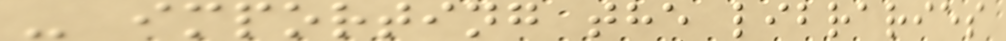- importing the libraries
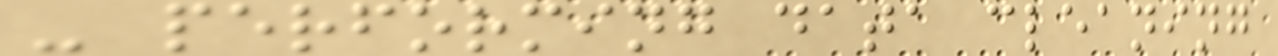- performing data cleaning
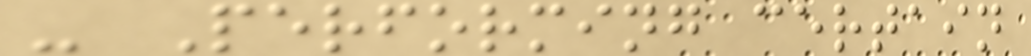- Performing certain
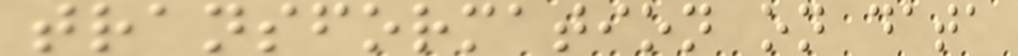transformation on data
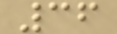36
